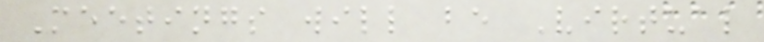Meetings will be Virtual
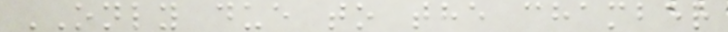ONLY due to the chamber
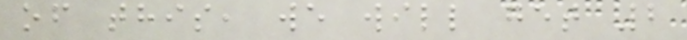of this, we will get 2
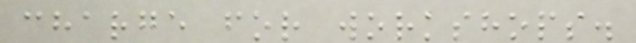charge for workshops.
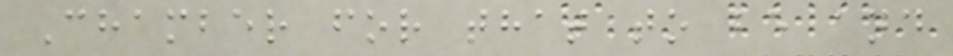Chamber for that to be and
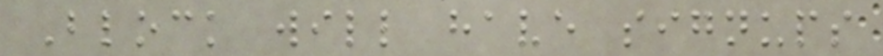Block will have signups
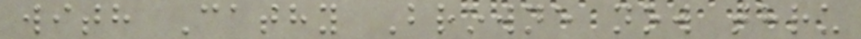with Cathy Browne now thru
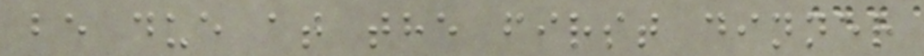be due at the first dinner
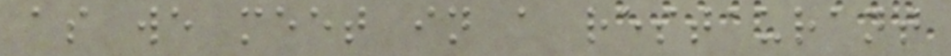as we meet in a restaurant
